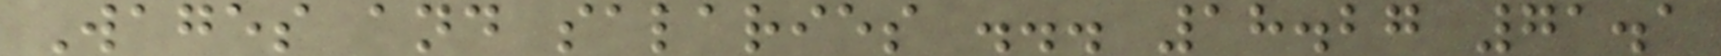Wages and salaries ... 18.27 71.1
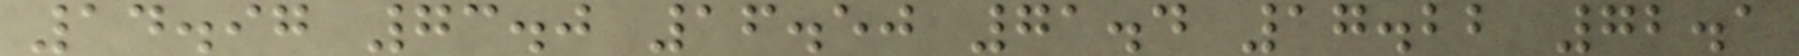14.97 73.0 16.50 71.4 17.22 72.1
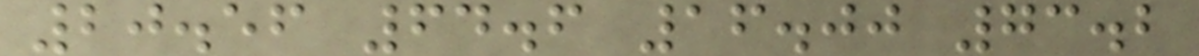20.56 64.6 16.00 73.2
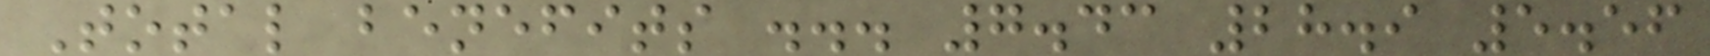Total benefits ... 7.43 28.9 5.56
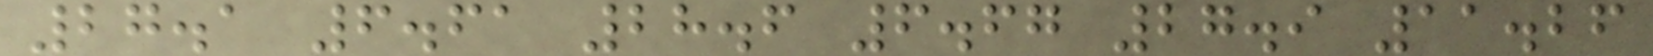27.1 6.61 28.6 6.67 27.9 11.26
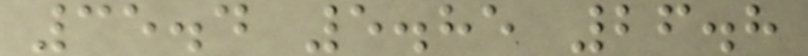35.4 5.85 26.8
